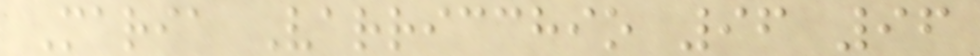Maria Varricchio 96 96
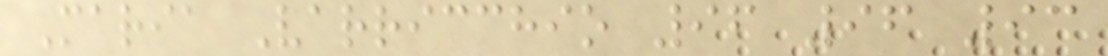Maria Varricchio 96 96 93
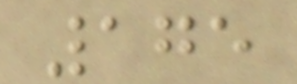175
